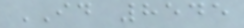ID 8545
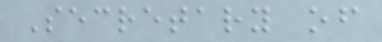Secretary of
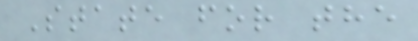State for the
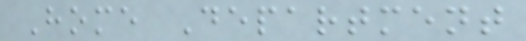Home Department
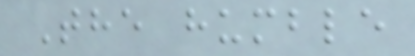The humble
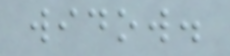widow.
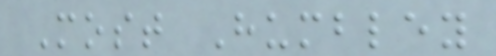Most Humbley
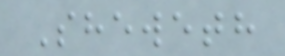Sheweth
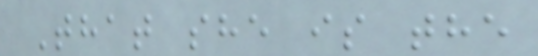That she is the
